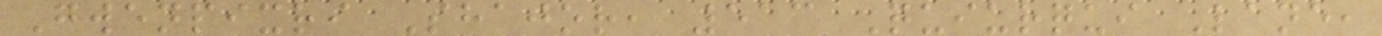Gwenpixri Shajor, 513 Quiurqui Lane,
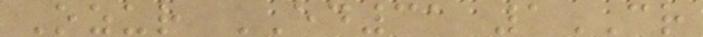Ozur ED31 1CR
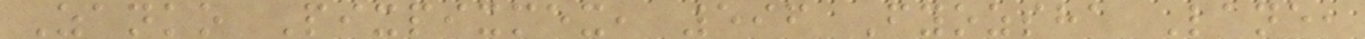Zanko Pixpixmex, 596 Fyozsha Lane,
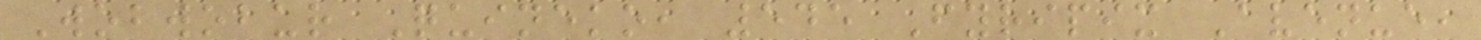Wobwobur Quineko, 545 Fyripix Avenue,
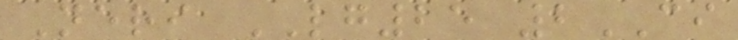Neri LG25 2CI
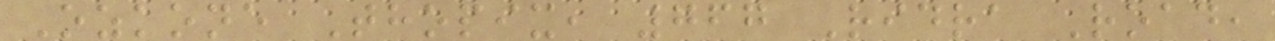Ozkone Thopix, 767 Ridra Road,
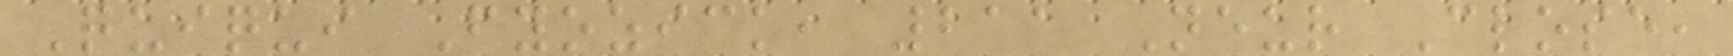Quiqui Fyozick, 211 Neur Close,
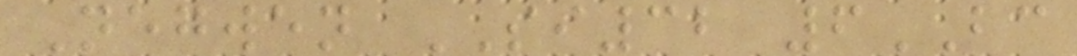Negwen SI32 6BC
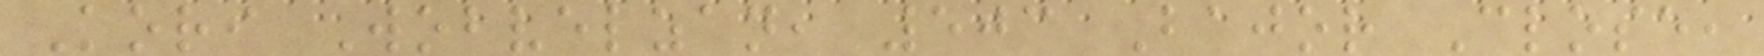Kori Wobvelzan, 503 Bajor Close,
